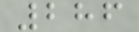286
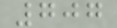707
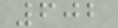602
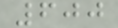600
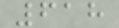618
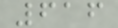616
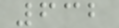632
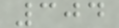304
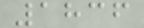1836
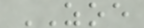ZOE
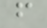f
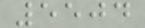5504
